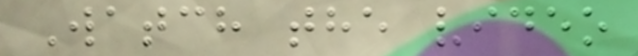Watch the video
